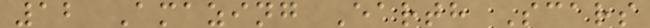12 Amazing Earth Scars
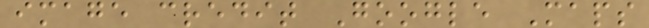image credit Google Maps
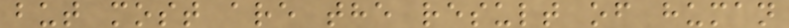but most are the result of human
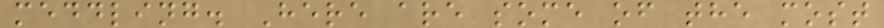meddling. Here are some of the most
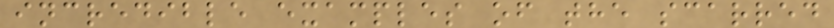incredible examples of the scarred
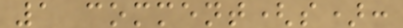1 comment(s):
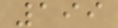199
